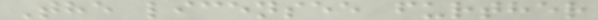The licensee further
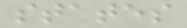states
